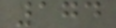174
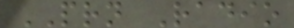PRN Radio
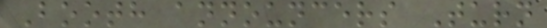Booth announcers Turn
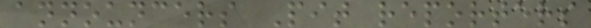announcers Pit reporters
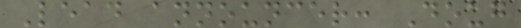Lead announcer: Doug
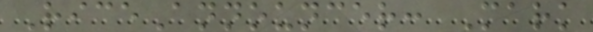RiceAnnouncer: Mark
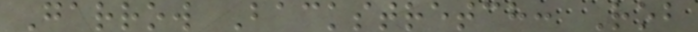Garrow Backstretch: Rob
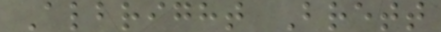Albright Brett
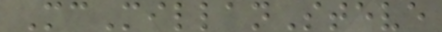McMillanSteve
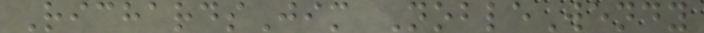RichardsJim NobleWendy
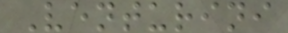Venturini
